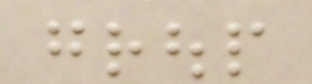group
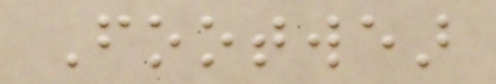Footwear
